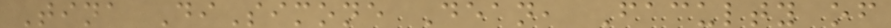Tina DiSimone Dean, Faculty of
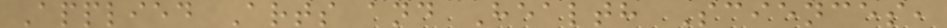Applied Arts and Health Sciences,
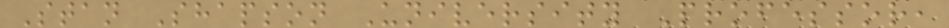Stan Shapson University Professor,
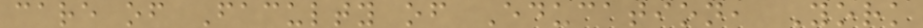care of Faculty of Education, York
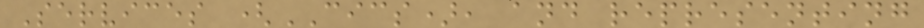Services (CICS), and representing
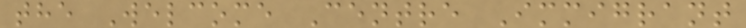the Welcome Centre Immigrant
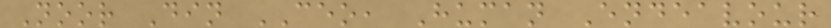Noor Din CEO, Human Endeavour
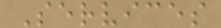Services
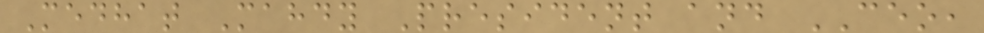Medhat Mahdy President and CEO,
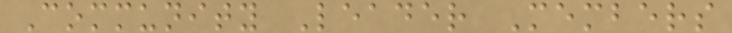Community Leader Members
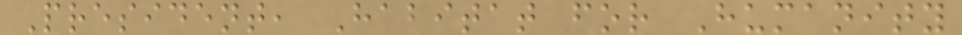President, Habitat for Humanity
